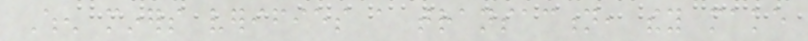When miners verifies a transaction, they make
